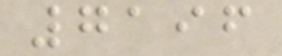7196
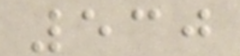530
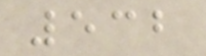532
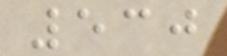530
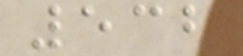532
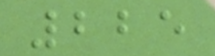225
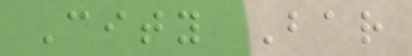City Bar
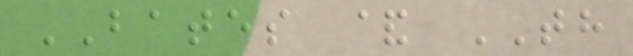BATES & TH
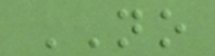NO
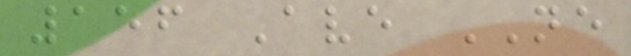156 Ave NE
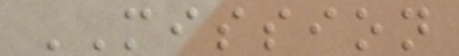MISSION
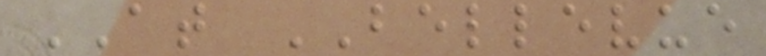AT BELLEVUE
